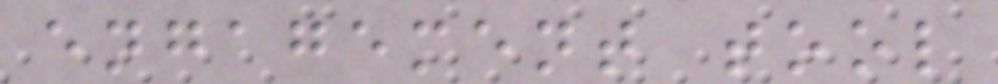engagement tool
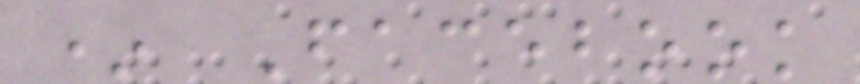* Facebook
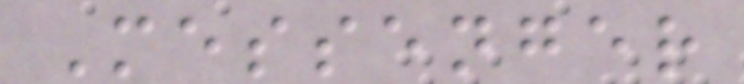Messenger
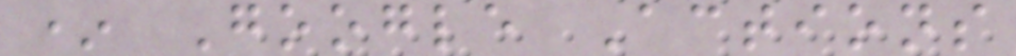* Google Actions
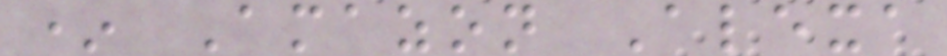* Amazon Alexa
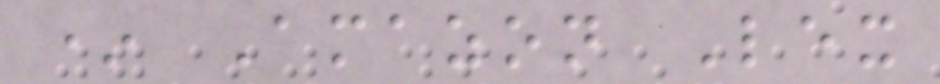* Amazon Lex
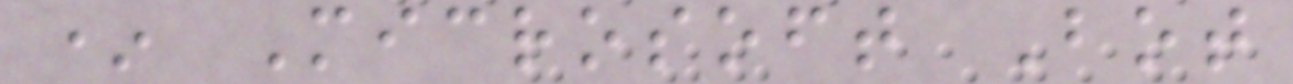* Microsoft Bot
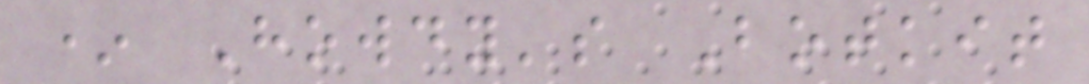* Howdy's Botkit
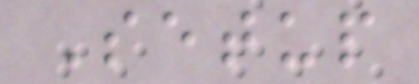Setup
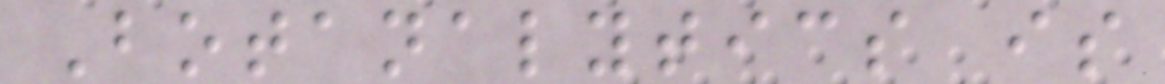Botanalytics is
